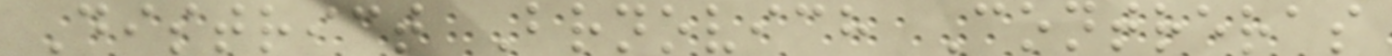District Brnovich Contreras
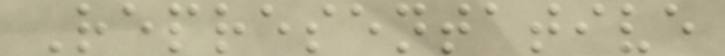Representative
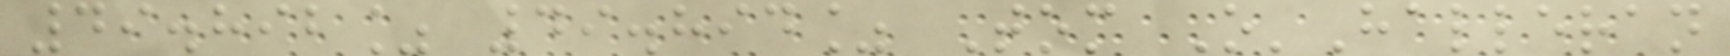49.892% 49.894% Tom O'Halleran
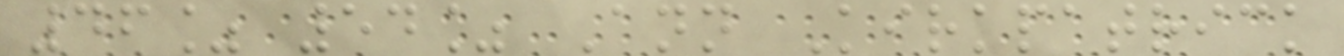46% 54% Ann Kirkpatrick
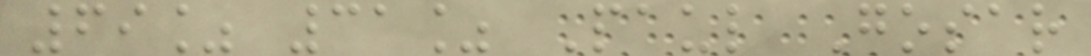69% 31% Paul Gosar
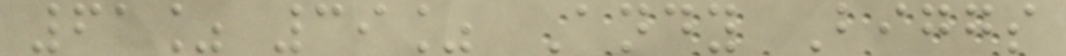61% 39% Andy Biggs
